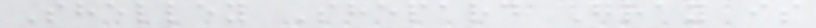Shelley Shepard Gray is
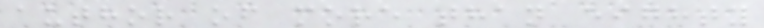author of more than eighty
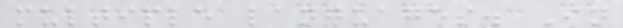multiple languages. In
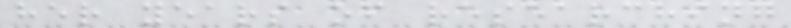her years of researching
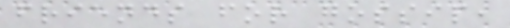friends for gossip,
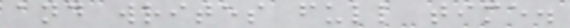and writes full time.
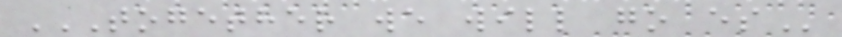TOGETHER WE WILL GO ES
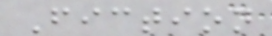Fiction
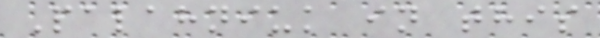Palahniuk in this
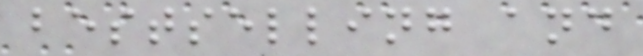bestselling and
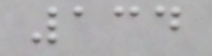134
